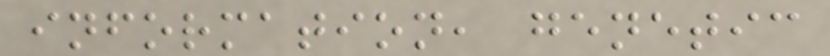information, genetic
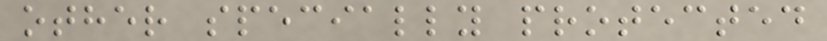other specially protected
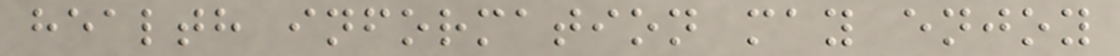health information may enjoy
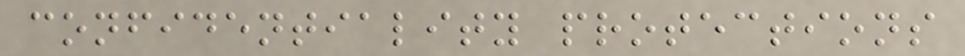confidentiality protections
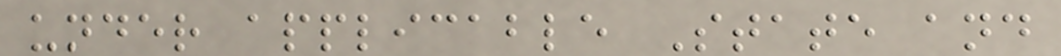under applicable State and
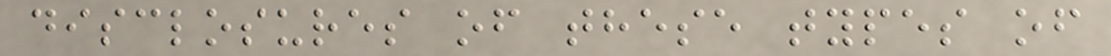disclosures of these types of
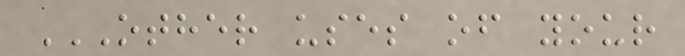OTHER USES OF YOUR
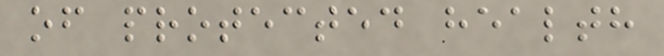of protected health
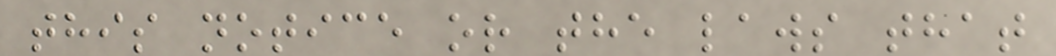this notice or the laws that
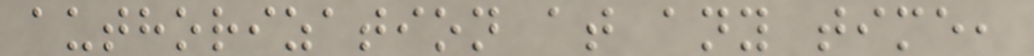authorization at any time,
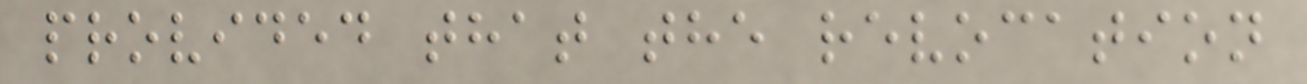provided that the revocation
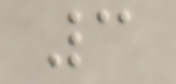3
